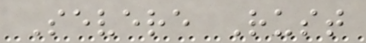Severe Rust
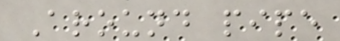Around pipe
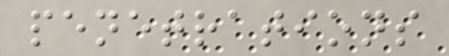penetrations
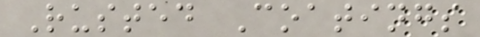Rusted Coatings
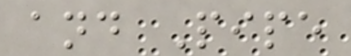and Pipe
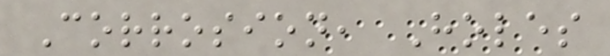Corrosion, Holes
